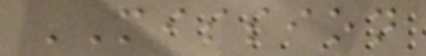MISSION
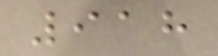918
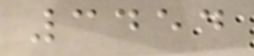3454
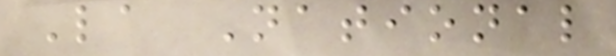La National
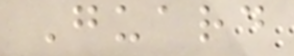Guard
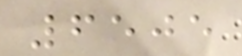6505
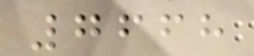7668
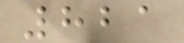821
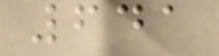641
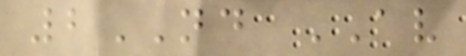2ND AV
